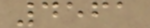4561
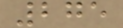275
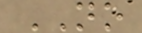NO
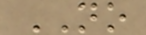NO
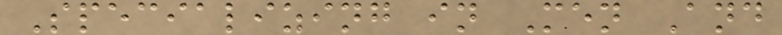Specializing in Men And
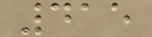415
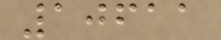10611
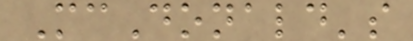McDonald's
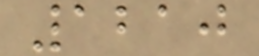1210
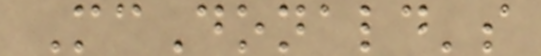McDonald's
